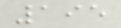195
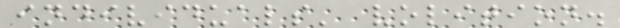individuals' volition.
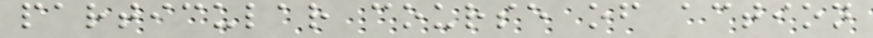particular course of action
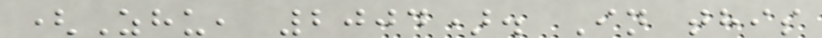(Zhu, 2004). In this
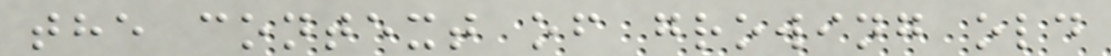the context of growing old
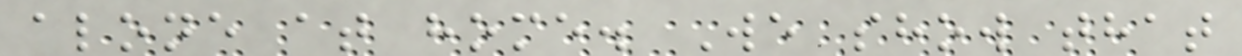alone at home. We show that
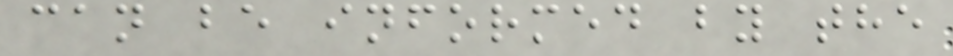can be informed by the
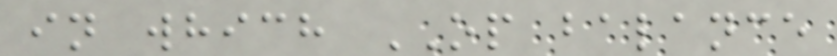in which OP balance
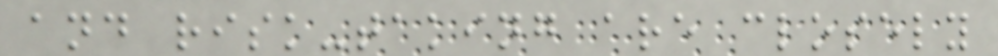and risk-taking are closely
